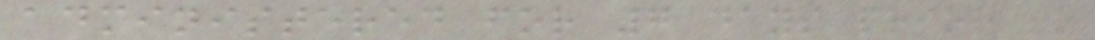administered for 7 days prior to
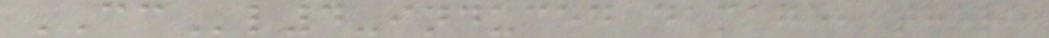CCl4-induced damage, there
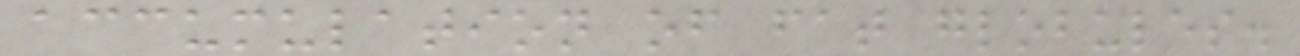accumulation of fat globules.
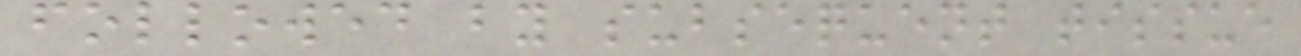followed by subsequent tissue
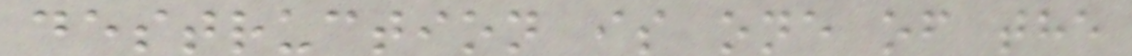destruction is one of the
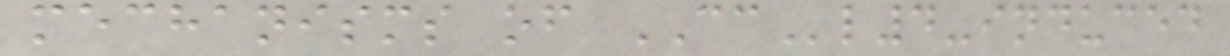mechanisms of CCl4-induced
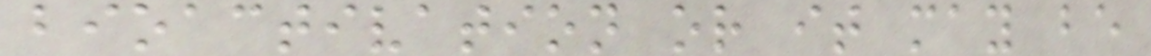bioactivation or it may be
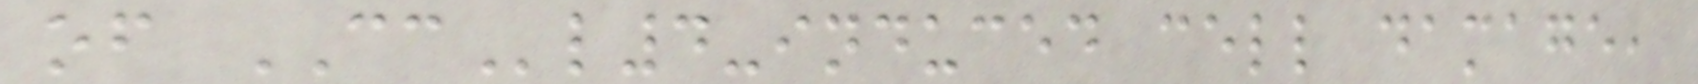of CCl4-induced cell damage,
